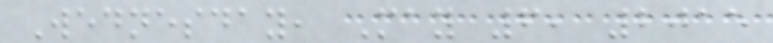Wednesday, May 6, 2015
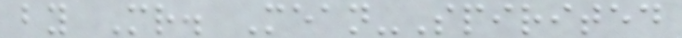by Mr. Mean-Spirited
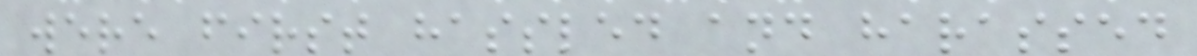were first hassled and harassed
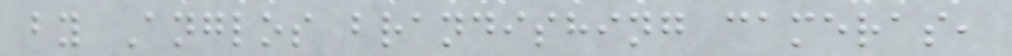by Anglos brandishing cameras,
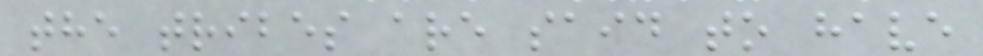the tribes are said to have
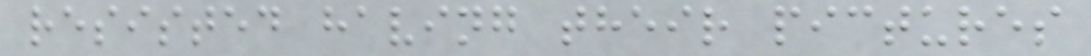resisted having their pictures
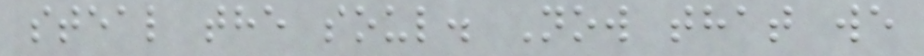steal the soul. Now that we
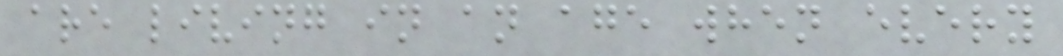are living in an age when every
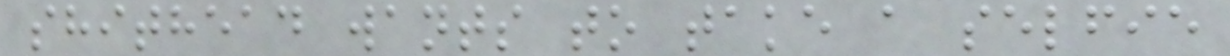shithead wants to take a selfie
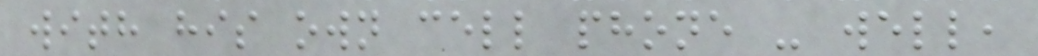with his own cell phone - well,
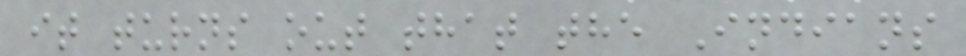it turns out that the Indians
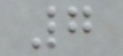7
